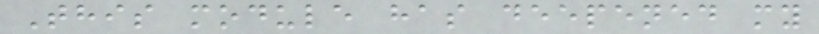This module has deepened my
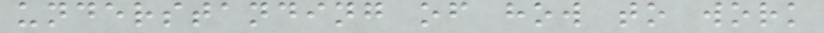understanding of how to work
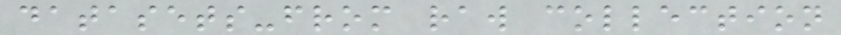datasets-from raw collection
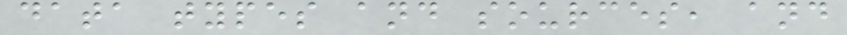data types and sources, and
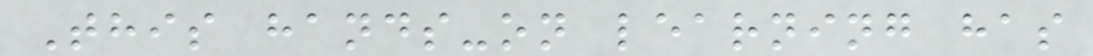This hands-on learning has
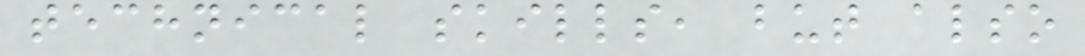technical skills, but also
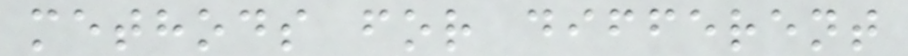methods for different
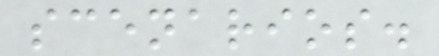scenarios.
